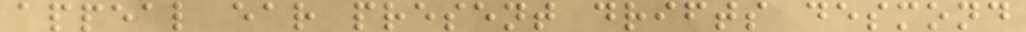appeal ear present drifts desmond
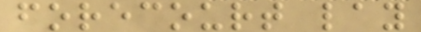forecourt lay
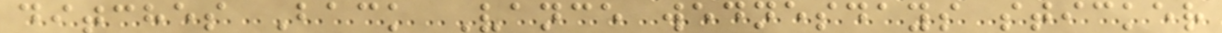ditches Back Vance wednesdays sticker
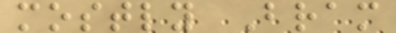mostly Bram
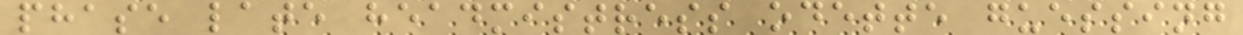phase late headmistress odette guessing
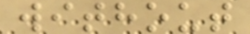without
